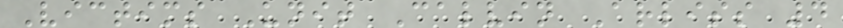Victims Unit Calvin Arliss 4
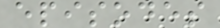episodes
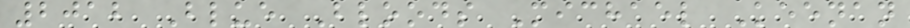2012 Blue Bloods Michael Keenan
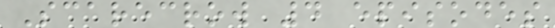Scarecrow 4 episodes
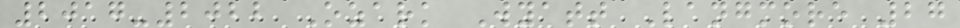2017-2022 Ozark Wyatt Langmore 27
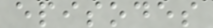episodes
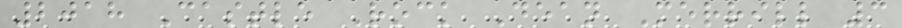2018 Castle Rock Dean Merrill 3
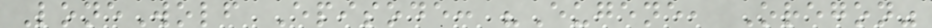LoneWolf Episode: "Eugene, Oregon"
